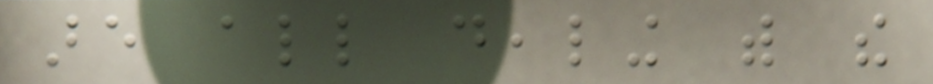are all dealing with the
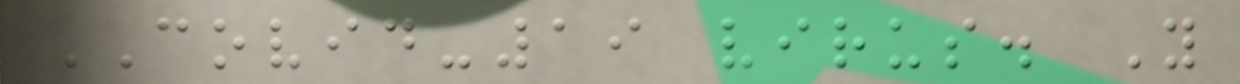COVID-19 virus. You
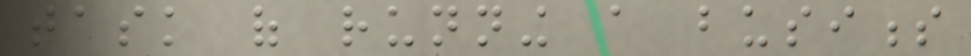task of running a business
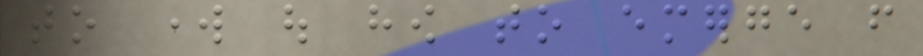to work out how to emerge from
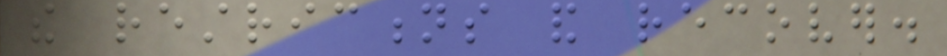the restrictions and recover.
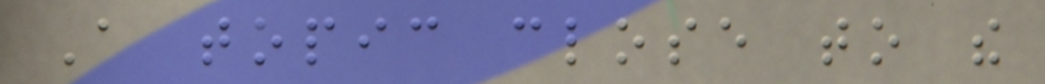A topic close to the
